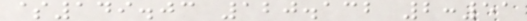$149.03 120.132 2:51
